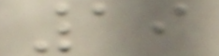19
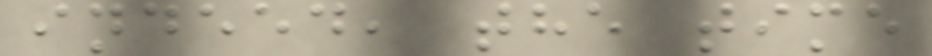indeed, the time
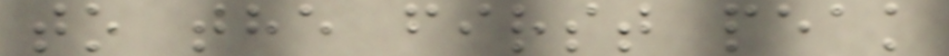to the first peak
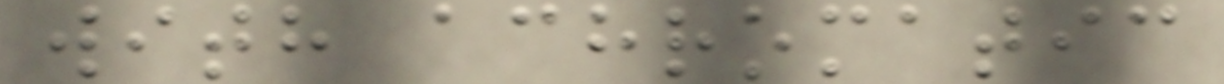with achromatic
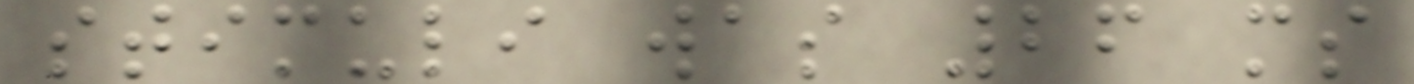stimuli was 26 ms
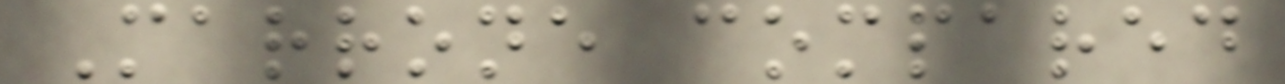Marrone compared
